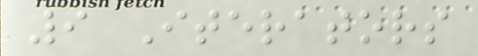9 Iterators
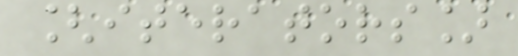[iterators]
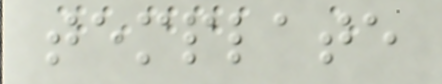template
